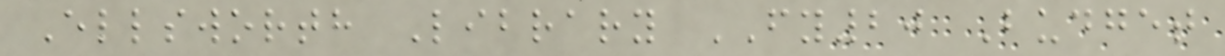Ellsworth Library FY20 Budget
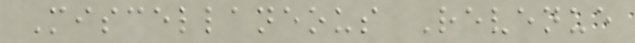Miscellaneous Revenue
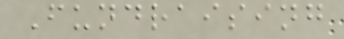Fundraising
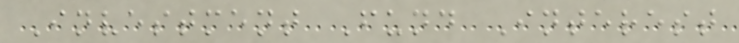Investment Fund Interest
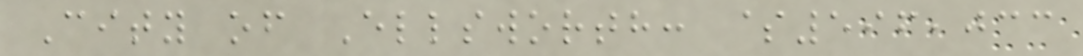City of Ellsworth: $596,033
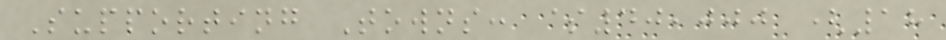Supporting Towns: $40,000 (18
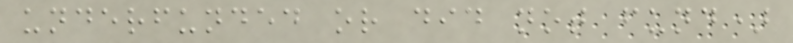underfunded or did not fund)
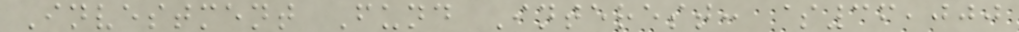Investment Fund Interest: $36,000
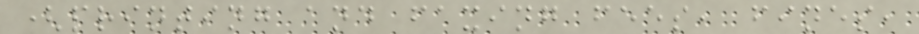(printing and faxing fees, fines,
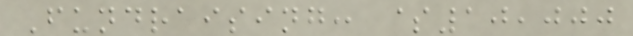Fundraising: $10,000
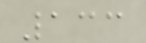133
